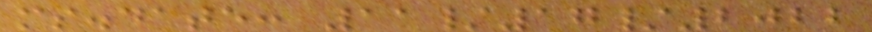ms.date: 11/17/2022
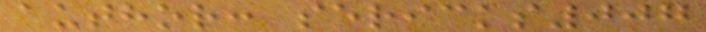author: sericks007
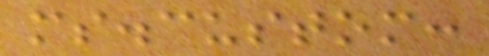ms.custom:
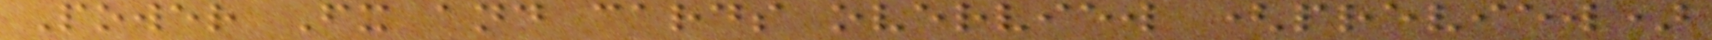Power Fx and cards overview (preview)
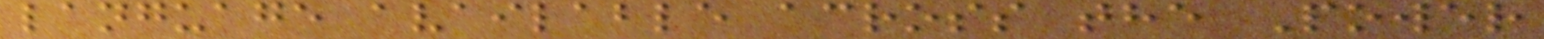language available across the Power
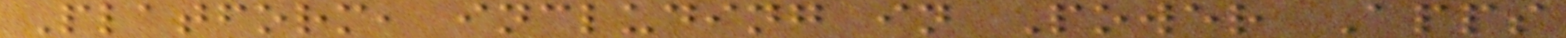Platform, including in Power Apps
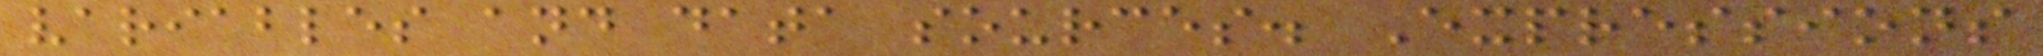variables and data sources. Expressions
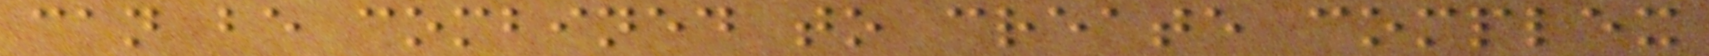can be combined to create complex
